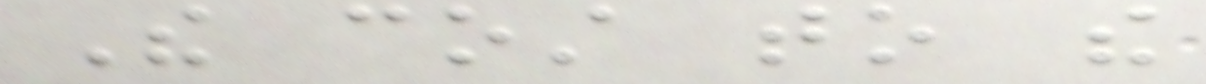The cost to the
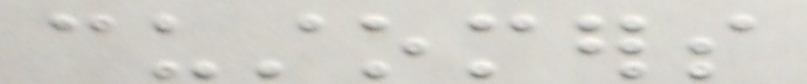customers
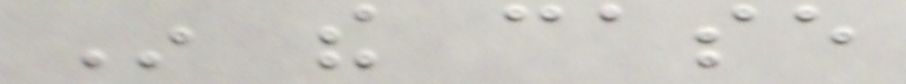In the case
